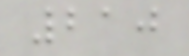210
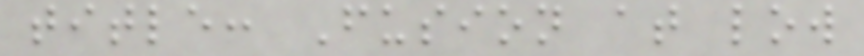title: Fusion at low
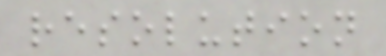resolution
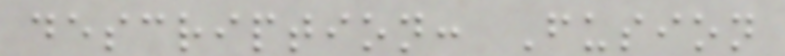description: Fusion
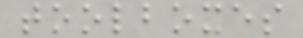toolboxes
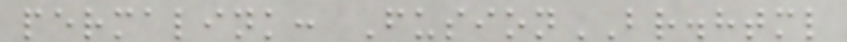permalink: FusionBR.html
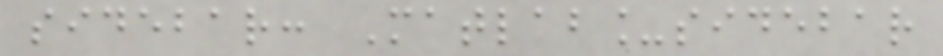sidebar: Matlab_sidebar
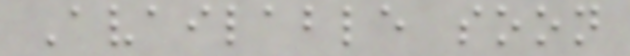Available soon
